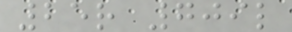25r 709l
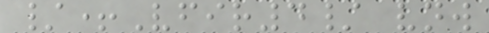/+Vfir4/ vnw
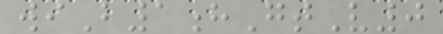wiB1hGtV0
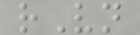rVn
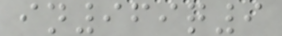in969q9
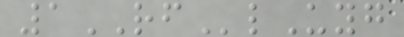1RFlUyg
